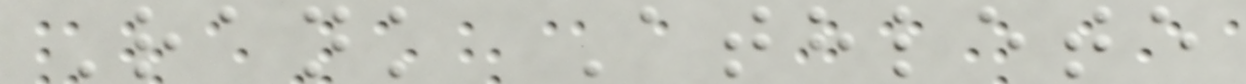Rank Athlete
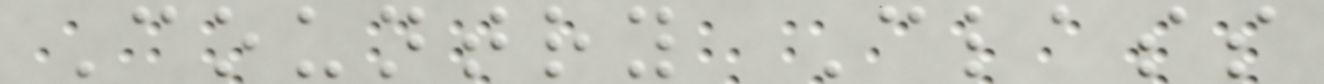Country Class
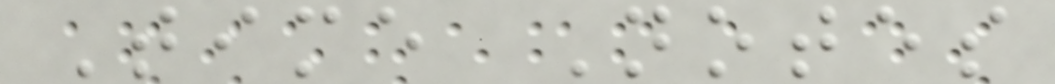Time Notes
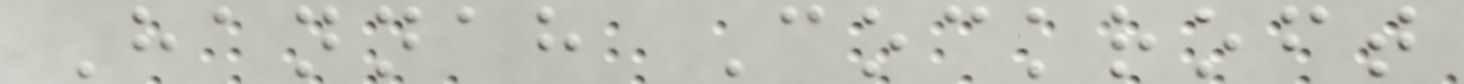Hannah Cockroft
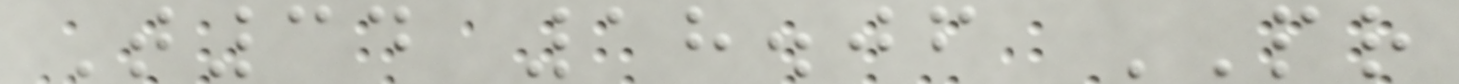T34 18.06 PR
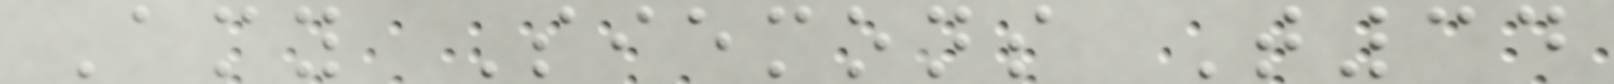Amy Siemons T34
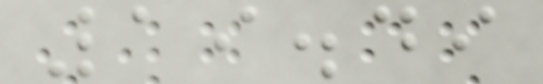19.49
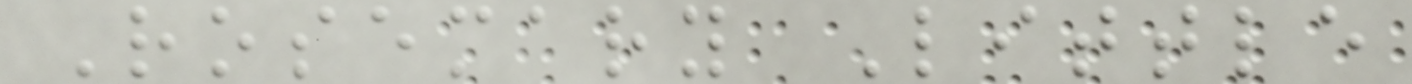Rosemary Little
